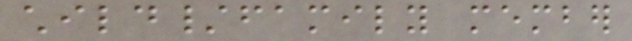child/family member
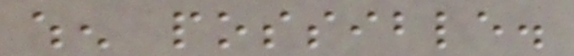when possible.
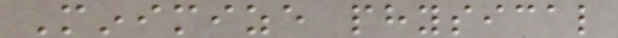Minimize physical
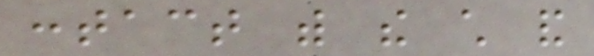contact with the child and
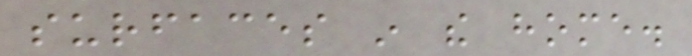surfaces in the home.
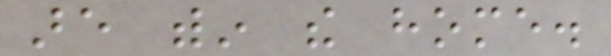are within the home.
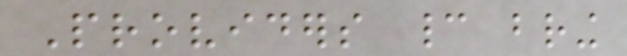Providers cannot bring
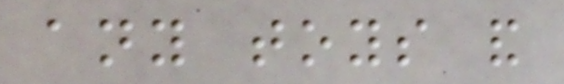any toys and
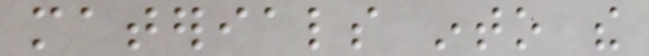materials into the
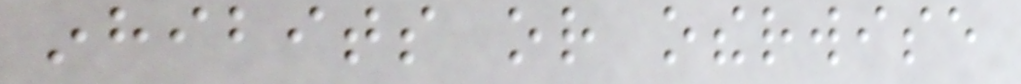inhibits or otherwise
